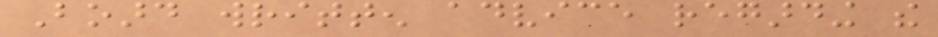Board written advice regarding the
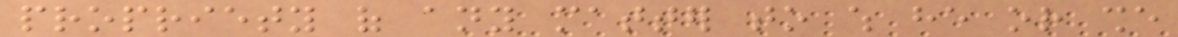propriety of any matter to which he or she
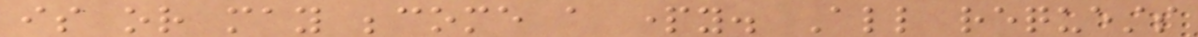is or may become a party. All requests
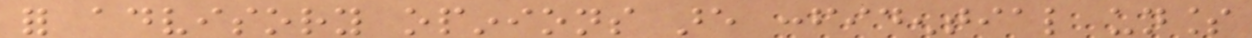for advisory opinions are confidential unless
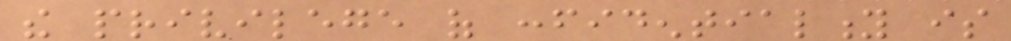the privilege of confidentiality is
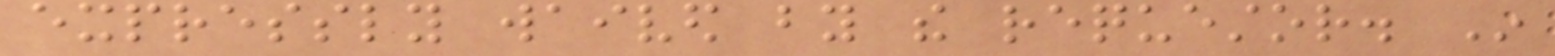expressly waived by the requestor. In
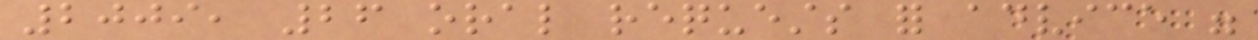2009, 26 oral requests for advice were
